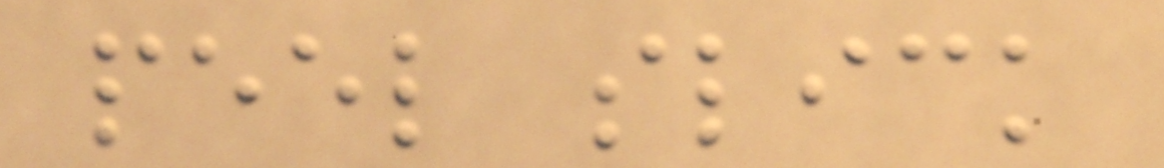peel slick
